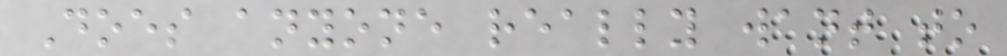Does anyone really want to
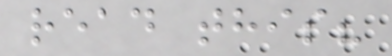read this?
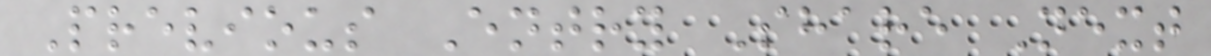Previous Entry Share Next
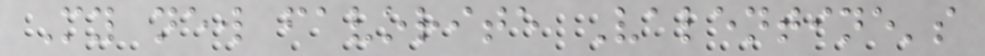My new favorite Valentine's
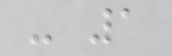- 1
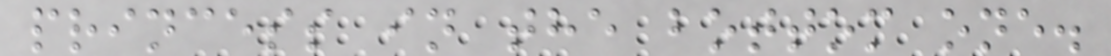princess in the bottom one.
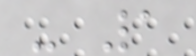- 1
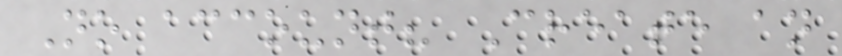No account? Create an
